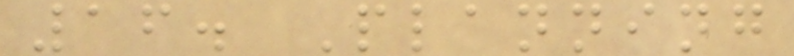16. Planning
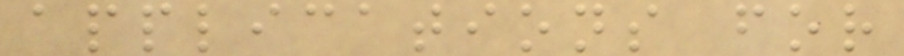applications for
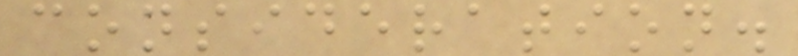consideration.
